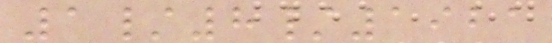1/8/1921
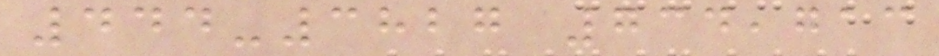444-3827 734,713
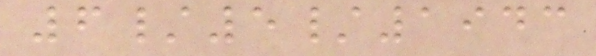6/5/1943
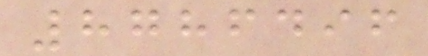8786496
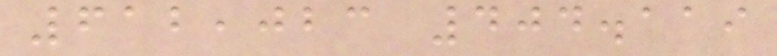612,023 404.119
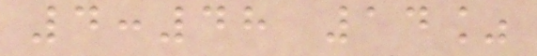4:48 14%
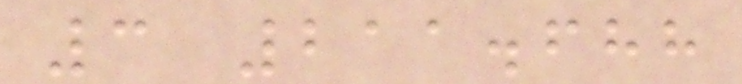3 211.688
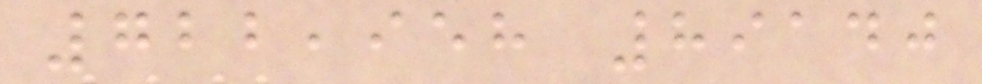722,958 89140
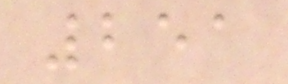251
